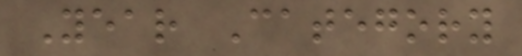Year Category
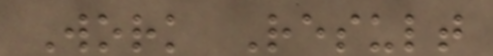Work Result
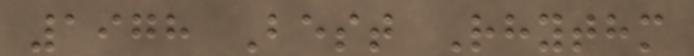1978 Best Rhythm
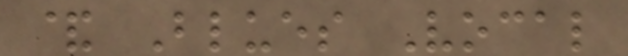& Blues Vocal
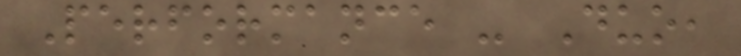Performance - Duo,
